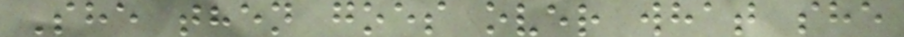She then goes over what she
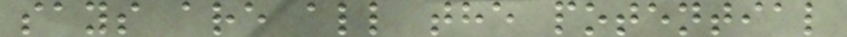says are all the potential
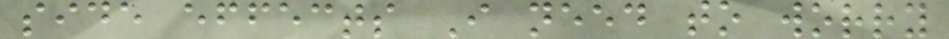side effects I need to worry
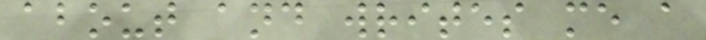about and writes me a
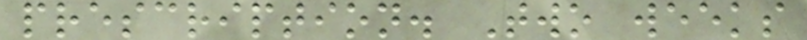prescription. Two weeks
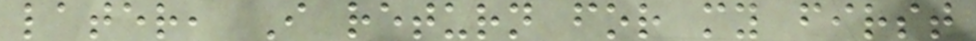later, I return for my first
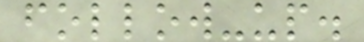follow-up.
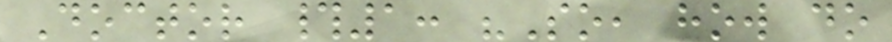Doctor #1: "So, how do
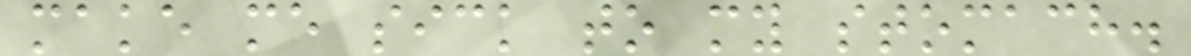make me sick to my stomach.
